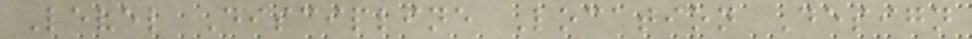Level Discipline Location Design
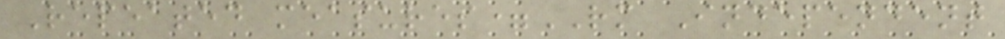Repeated measures=RM Independent
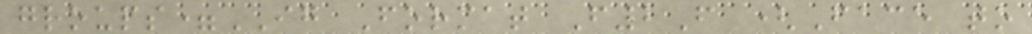groups=IG Format F2F (Face to
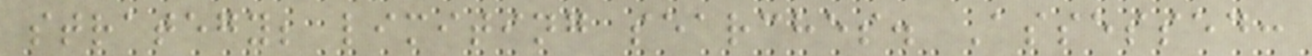strategy; limiting searches. Assessed:
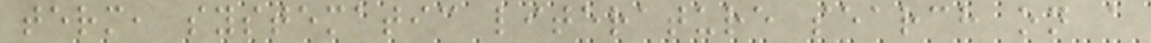term, systematic literature search on a
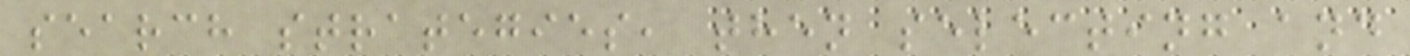search strategies, then selecting and
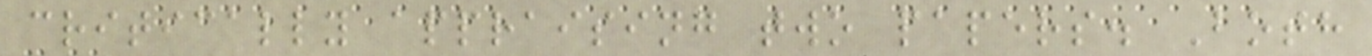critically appraising two papers. Both
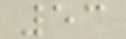53
